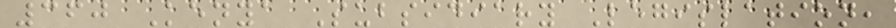360 Kenya Subsidiary Legislation,
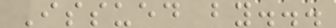Issued by...
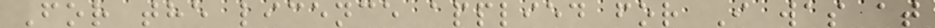For the licence applied for I was at
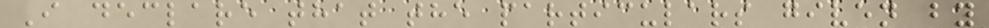I declare that the particulars given by
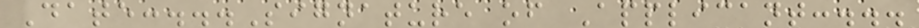Date:...Signature of Applicant:...
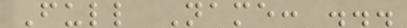Full Name: ...
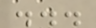...
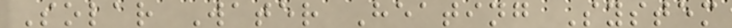Solar Water Heating System
